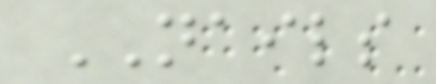NAILS
